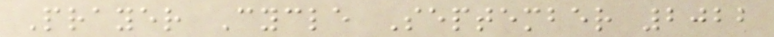Prayer Cycle September 2022
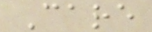Care
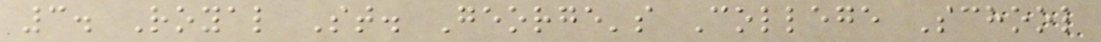3. Royal St. George's College School
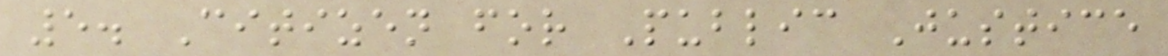5. Citizen for Public Justice
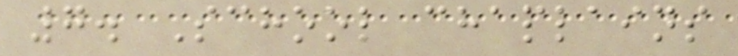7. School chaplains
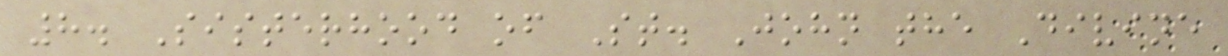8. Sisterhood of St. John the Divine
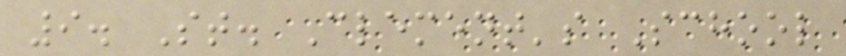9. St. Clement's School
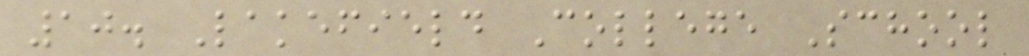10. Lakefield College School
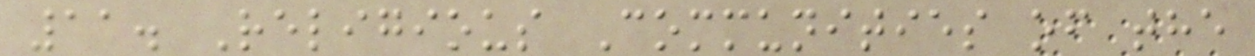11. Religious Communities of the
